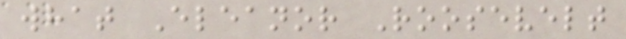what Eleanor Roosevelt
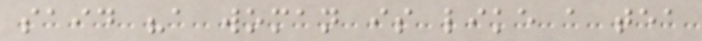said "a woman is like a tea
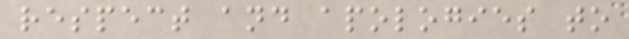respect and apologies to
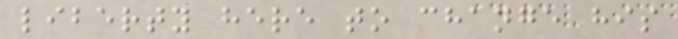liberty here to change his
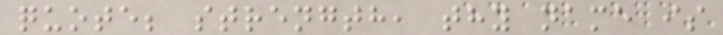quote; strength, thy name is
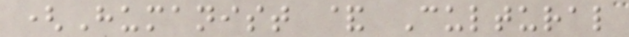(Humanist & Cultural
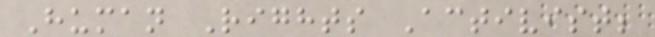Human Rights Activist;
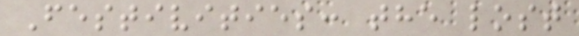Festivities: the lost
